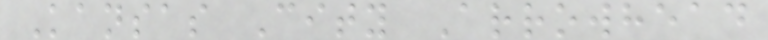Kansas City Arrowhead
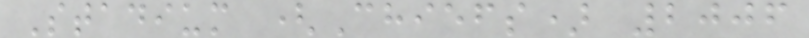Stadium (Chiefs) 2006
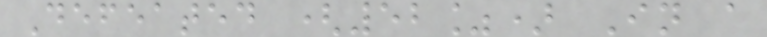Defeated (52%) In a
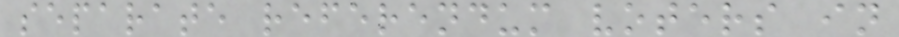separate referendum voters in
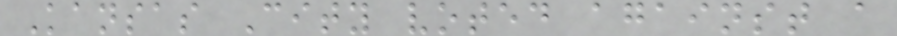Kansas City voted against a
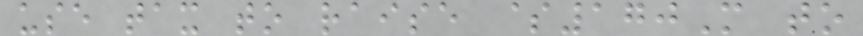use tax to raise $170M to
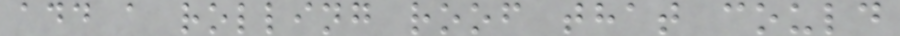add a rolling roof that could
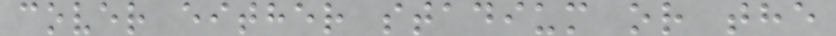cover either stadium or the
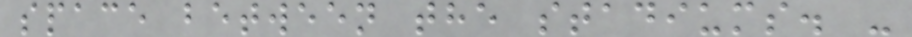space between the stadiums. -
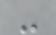-
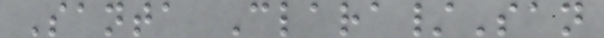Santa Clara/San
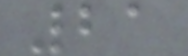21
